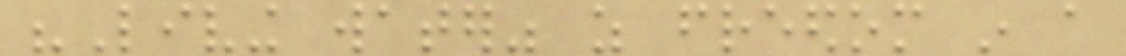"Living water" as freedom in a
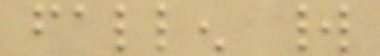fallen world
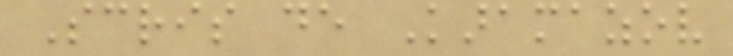Scris de Karamazov
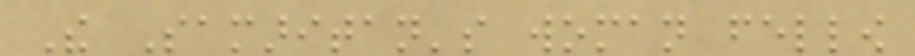The Samaritan's woman fellow
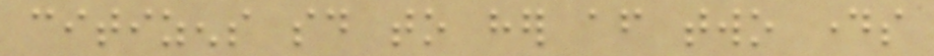citizens said to her after two days
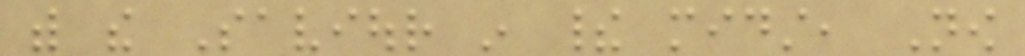with the Saviour in their midst, Now
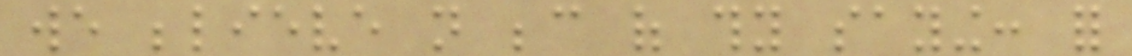we believe not because of thy saying: for
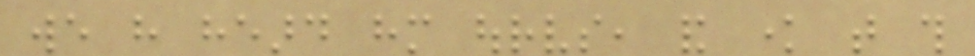we have heard him ourselves, and know that this
